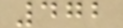472
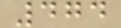474
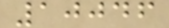10046
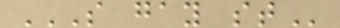S GAY ST
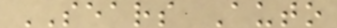SEARS Auto
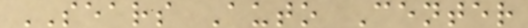SEARS Auto Center
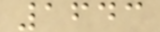1643
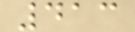413
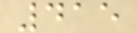415
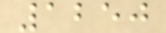1250
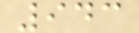943
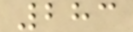283
